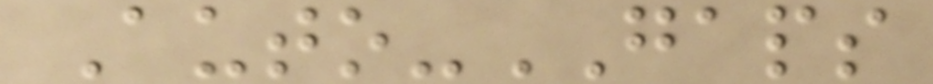Auto-GAPS
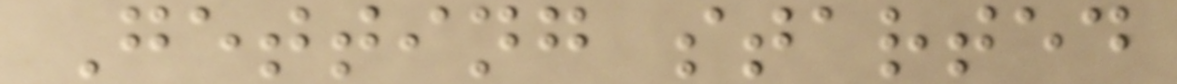Getting started
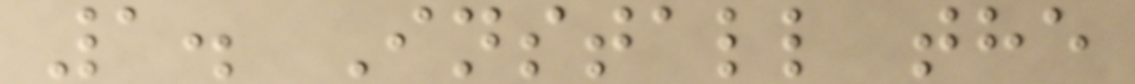1. Install the
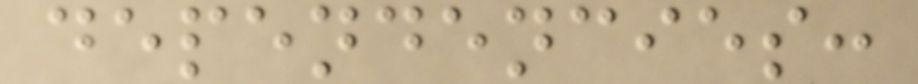dependencies:
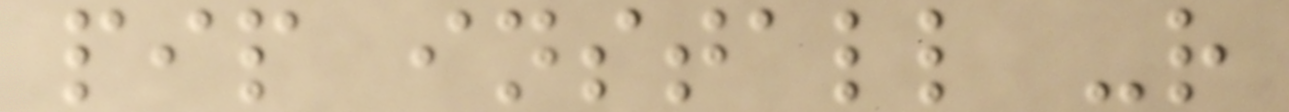pip install -r
